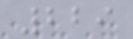229
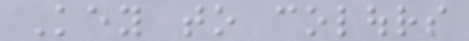Key to colours
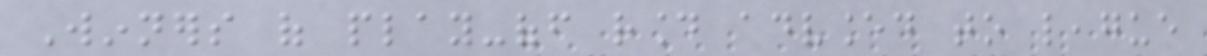Winners of play-off round advanced to league
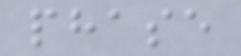phase
